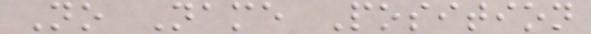No Name Position
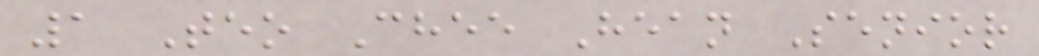1 Teo Chee Hean Senior
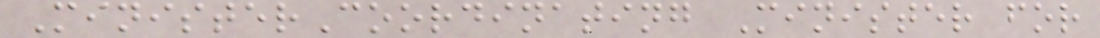MinisterCoordinating Minister for
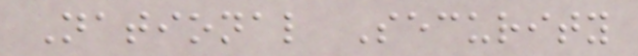National Security
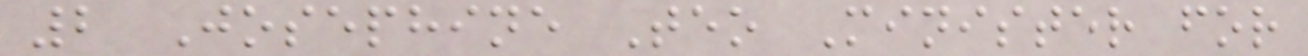2 Josephine Teo Minister for
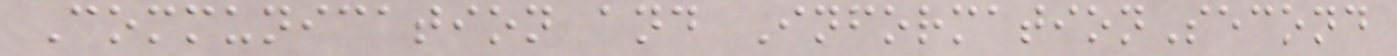Communication and InformationSecond
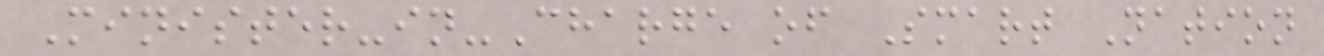Minister-in-Charge of Smart Nation
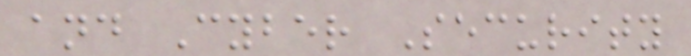and Cyber Security
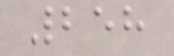258
